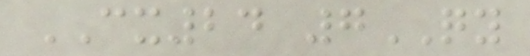CX24 7QY
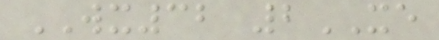WX32 2XE
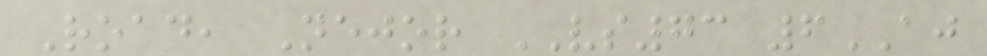Road, Nejor VS73 6AJ
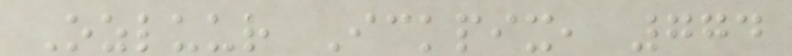Ozluur Ickpix, 774
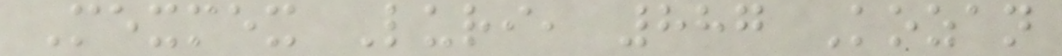Mexmex Luri, 887 Kozan
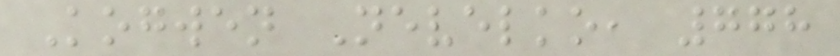Kogwen Nevelko, 778
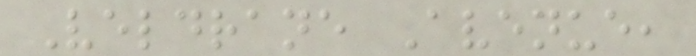Veldrane Avenue,
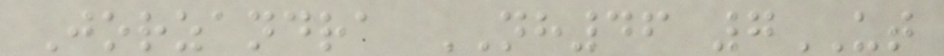Jorzandra NH46 7UT
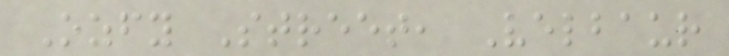Ozfy Street, Velbaur
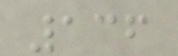136
